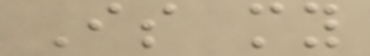Is my
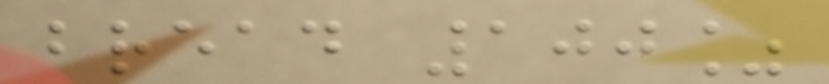bread 100%
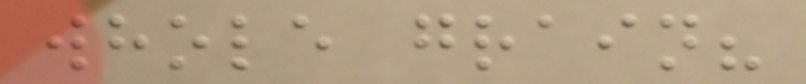whole grain?
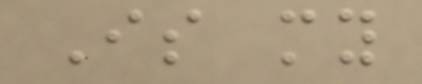Is my
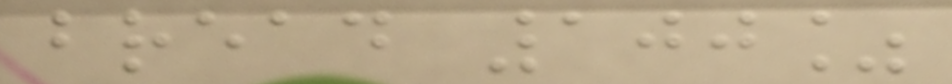bread 100%
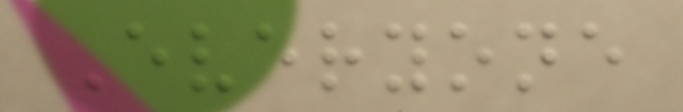Everyone
